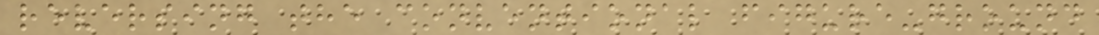reversing the conventional figure-ground
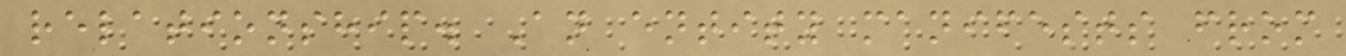relationship. An entity manifests from
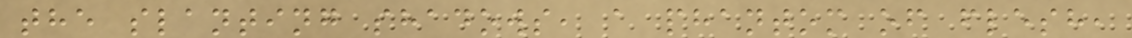the slanting shadows, a phantom of flesh,
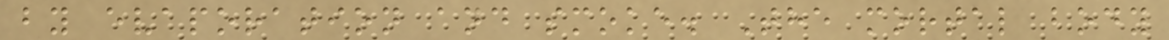by evaporation and smoke. The mortal body
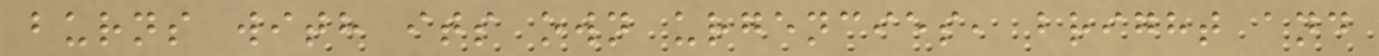burns with its own urgencies, bright and
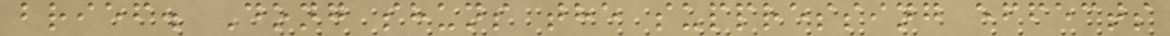brief. Dong shuns the suppressing effects
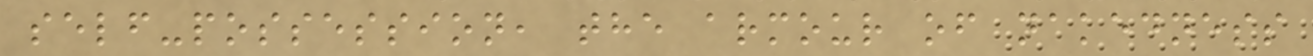self-possession, the armour of nakedness
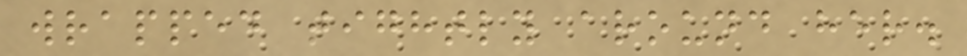wrapped tightly around her.
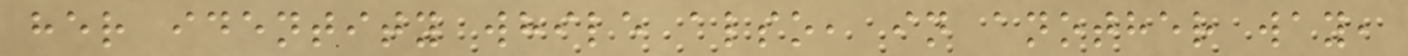her identity while also, in another way,
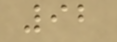92
